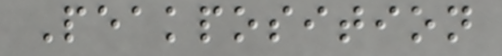Peakposition
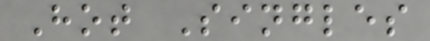Hot Singles
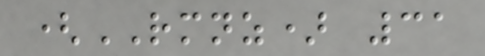(RMNZ) 31
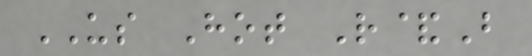US Hot R&B
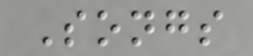Songs
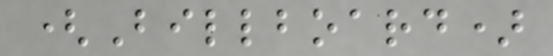(Billboard)
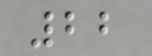22
